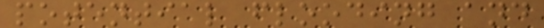potential flooding and
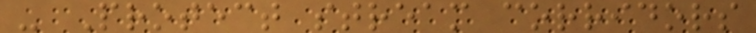- Protect stream corridors
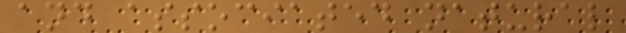and associated natural
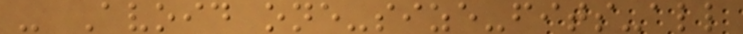- Avoid one-size-fits-all
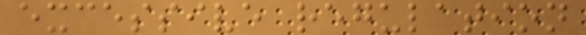excessive regulation
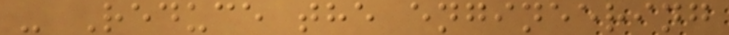- Reduce the engineering
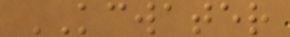KCWATER
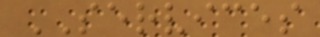SERVICES
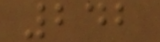242
